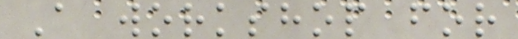A workshop for
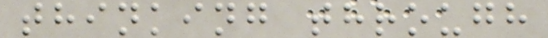thinking through
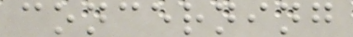concerning
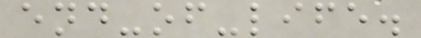end-of-life.
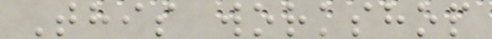This workshop
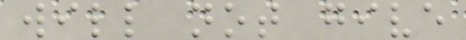will not give
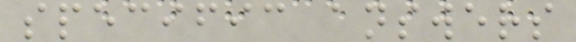specific answers
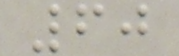60
